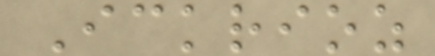Ickrioz
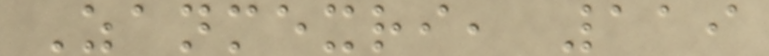Zanmexri, 119
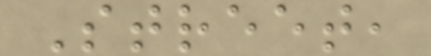Street,
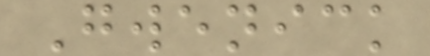Gwenick
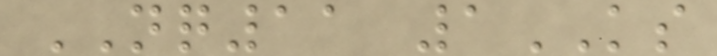NQ11 1KS
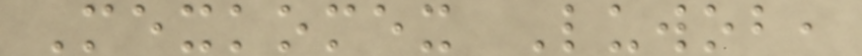Mexkomex Luwob,
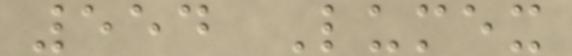554 Lumex
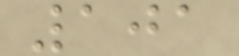101
